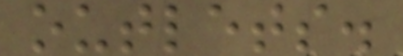outlets.
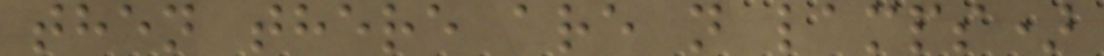then there are n lamps)
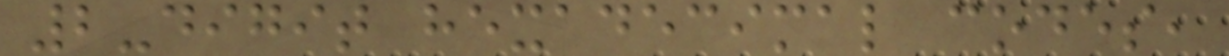2-digit hexadecimal codes,
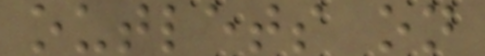outlets on
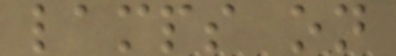lamps on
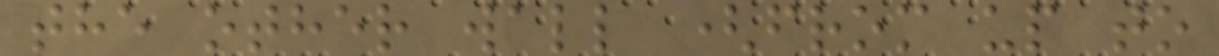the other wall (from up to
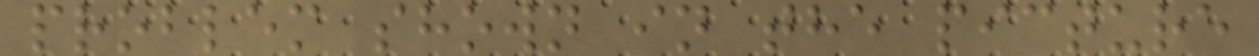problem shown in the picture
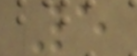5
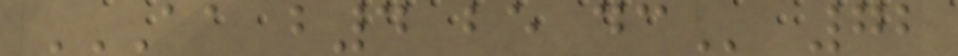AA B4 BE DC 72
